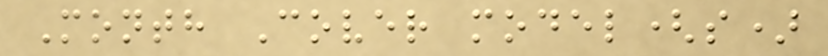Month Cover model(s)
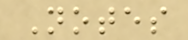Notes
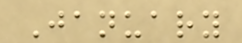January
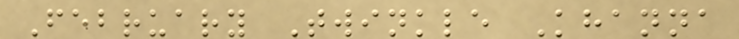February Twinkle Khanna
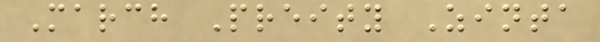March Preity Zinta
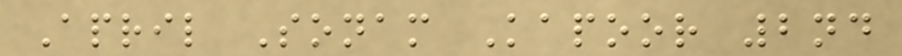April Sonam Kapoor 2nd
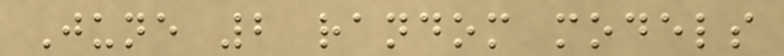June 2 random models
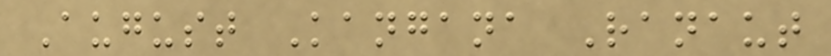August Kangana Ranaut
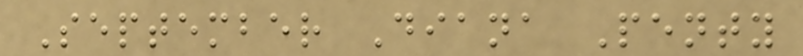September Diana Penty
